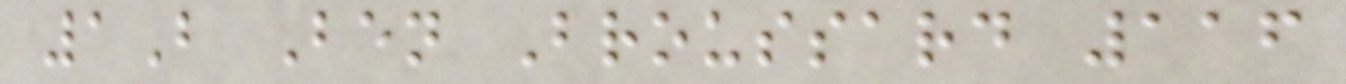1B Ben Broussard 116
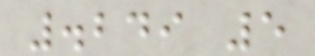.249 5
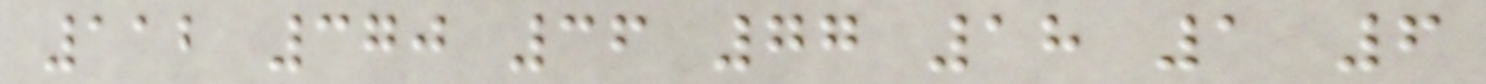112 370 36 77 18 1 6
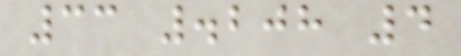33 .208 4
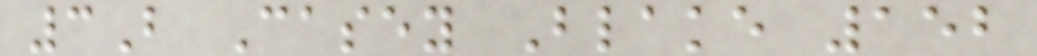3B Casey Blake 152
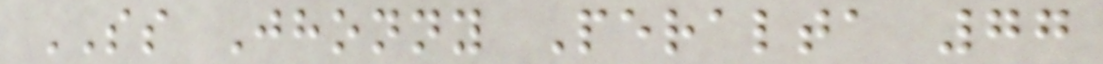SS Jhonny Peralta 77
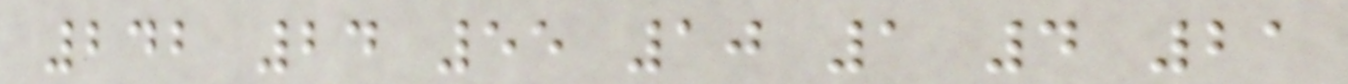242 24 55 10 1 4 21
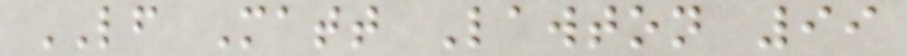LF Matt Lawton 99
